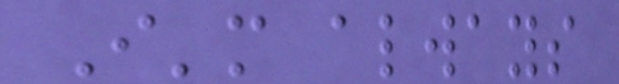I'm always
